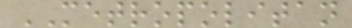METROPOLITAN
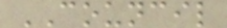COUNCIL
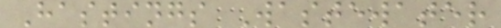Hastings Wastewater
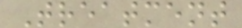Treatment
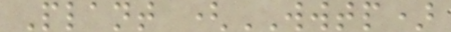Plant (WWTP)
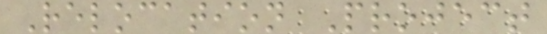Relocation Project
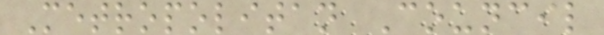Metropolitan Council
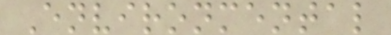Environmental
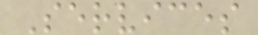Services
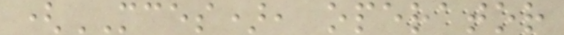(MCES), operator
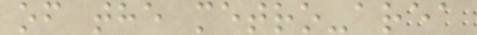of the metro-area
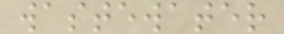wastewater
